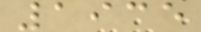1935
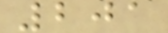201
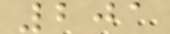201
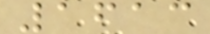1613
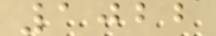1022
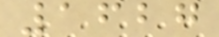1627
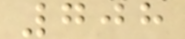708
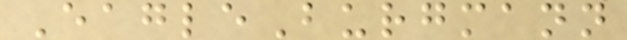EagleBurgmann
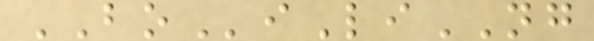BOiLiNG
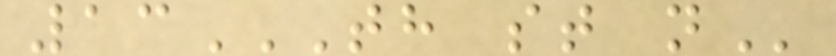13TH ST N
